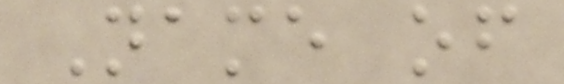Name of
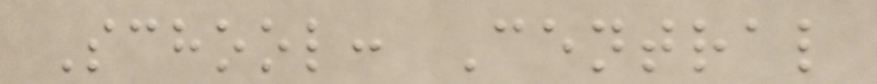School: Central
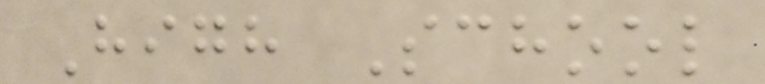High School
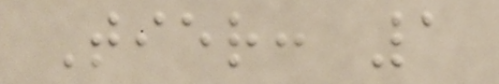Tier: 1
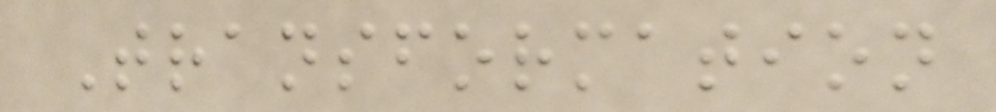Transformation
